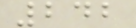242
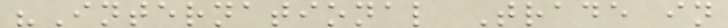"International Trade in
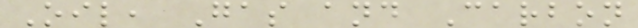Oil, Gas and Carbon
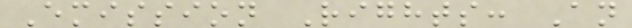Emission Rights: An
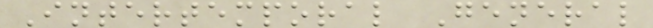Intertemporal General
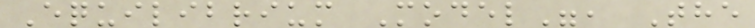Equilibrium Model", The
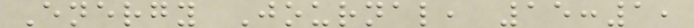Energy Journal, 15:1,
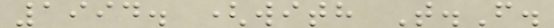1994. (with T.F.
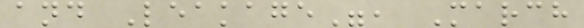and Leakage", March
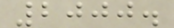2000.
